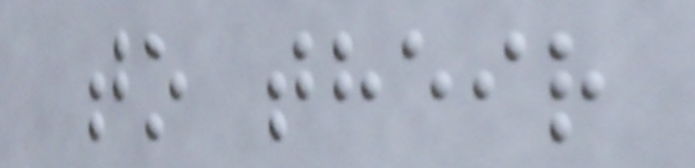to their
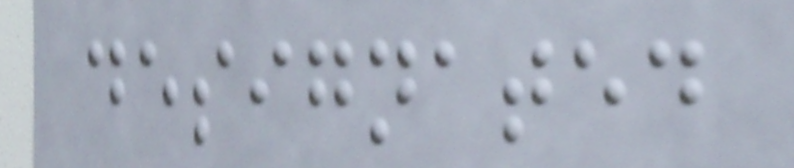designated
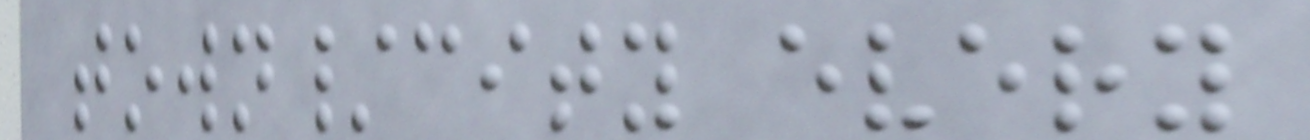town/city every
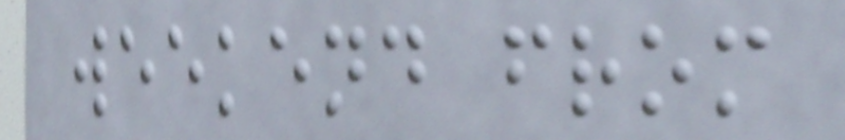weekend from
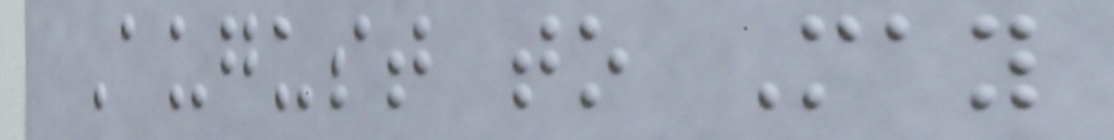August to May
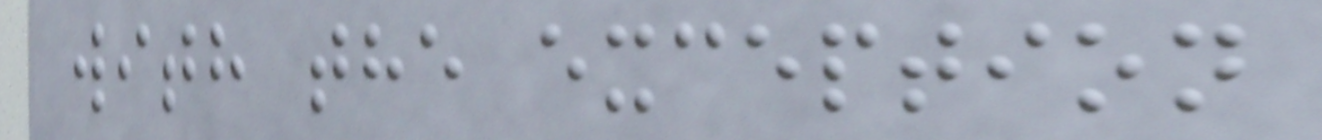with the exception
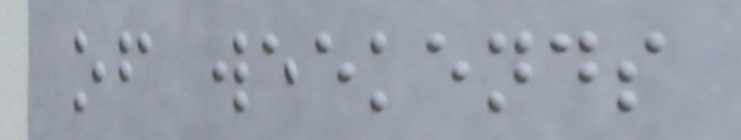of weekends
